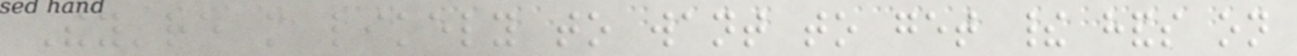They're more likely to want to get their hands on
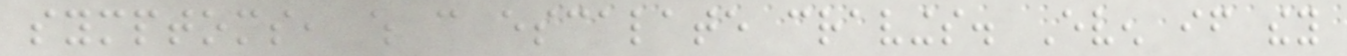symptoms, which can escalate cravings. Even if they
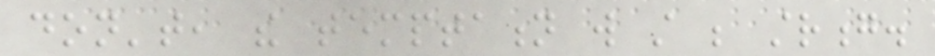don't, the temptation will still be strong.
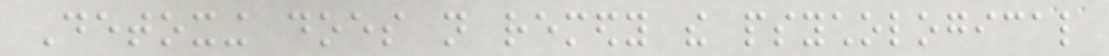Detoxing does not remedy the psychological
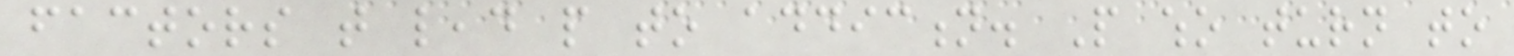factors that lead people to addiction. People who turn to
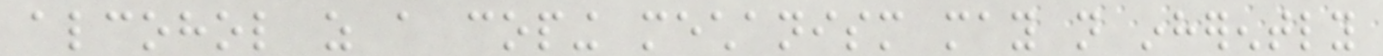alcohol as a coping mechanism may not inherently
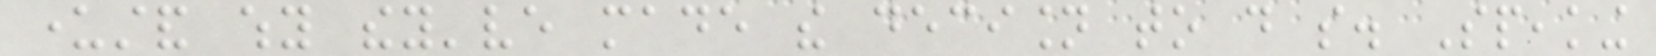understand why they've made the decision to do so. Speaking
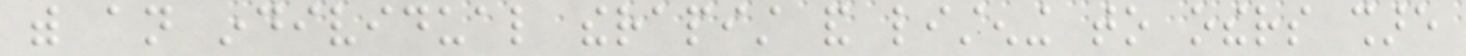with an individual therapist and listening to others share
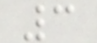3
